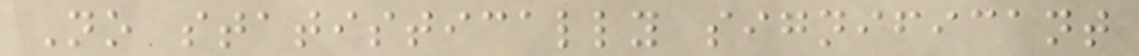No statistically significant
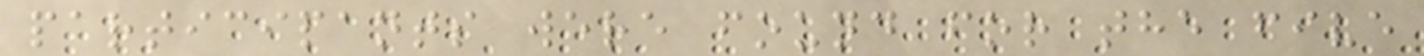participants were found for the five
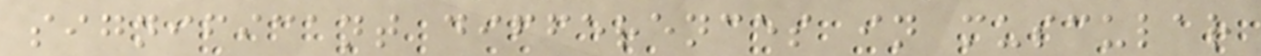significant differences in muscular
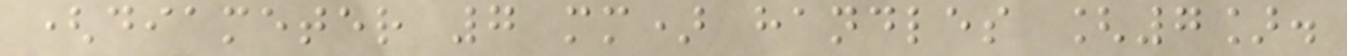(diameter 7 mm) handles [7].
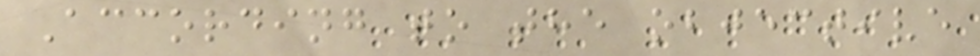According to the objective
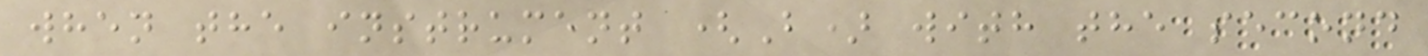when the instrument (B) with the second
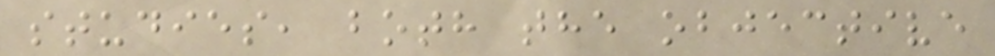studies, both the objective
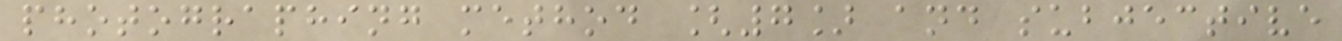photographing method [7] and subjective
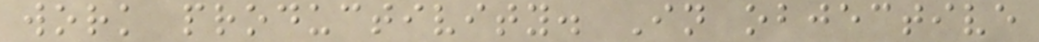work productivity. In objective
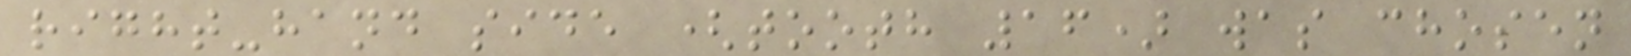right-hand side (tooth 16) was chosen
